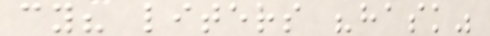cy? liters "hask"
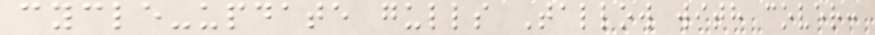cycle-update gulls Tallow with cover:
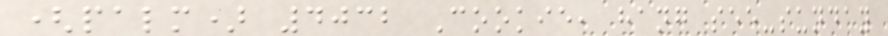(palm) 4032 Cookie, hang see-sunday
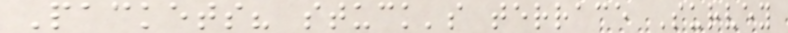Packets? stuck's terrace Survey
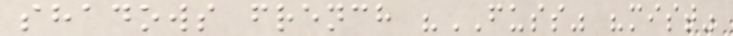shadows french "FUSS" "mist"
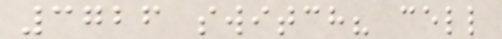3726 switch? cell
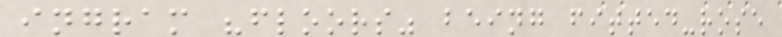ingram "floors" being fitted-rose
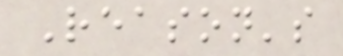Reason's
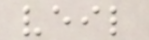veil
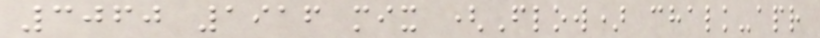3060 1916 mix (Flow) chalk-apr
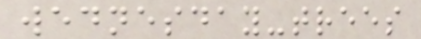wednesday-trees
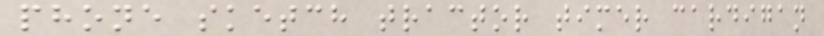phone sketch tractor timer cardigan
